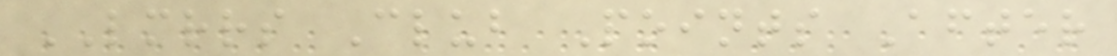LMRRS Club Points After
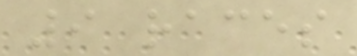9 races
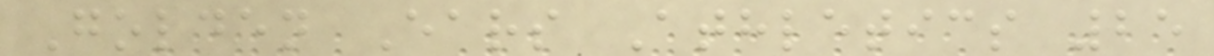Golden Ears Athletics 25
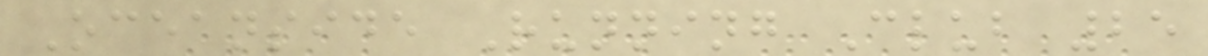Oceanside Running Club 25
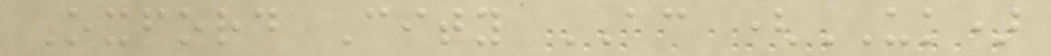Oxford City AC (UK)
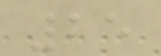25
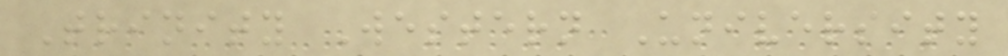Trinity Western University
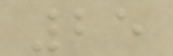25
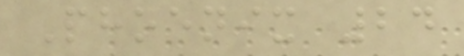Phoenix 24
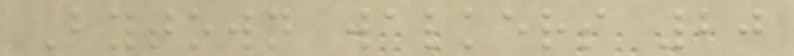Bytown walkers 20
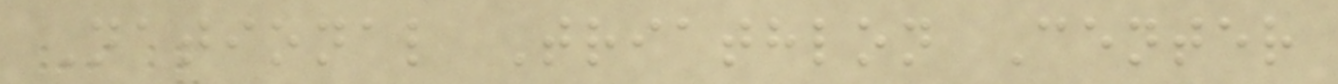National Triathlon Center
